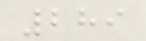289
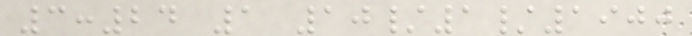3:24 1 10/1/1900
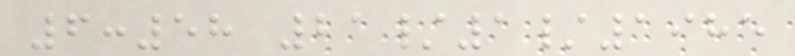6:58 21/1/1985
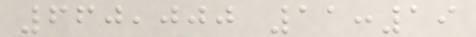660,000 11:19
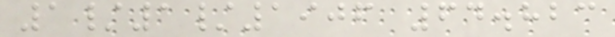1/1/1906 64.823
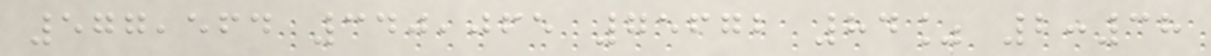577,564 340,065 75672 84% 2:38
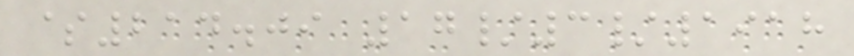$214.09 17/3/1918
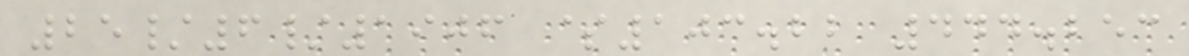25/6/1906 $103.22 444.253
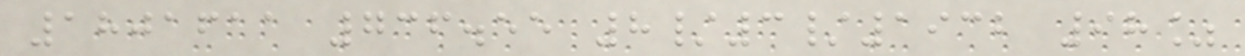1801611 736.55 8/3/1932 98%
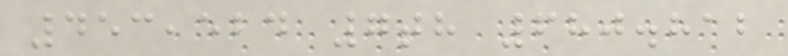453,524 7th 680.812
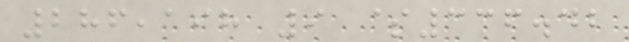286,198 9 $336.42
